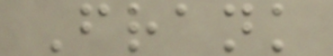Frank
